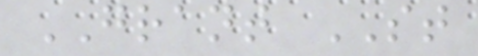GRANT ST
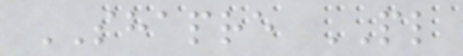SHAPRE PL
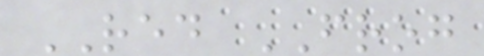RED FROG
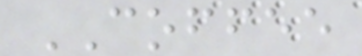COFFEE
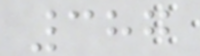387
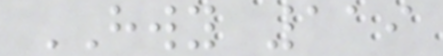HWY 119
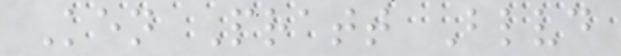Ken Pratt Blvd
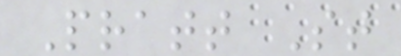Pratt St
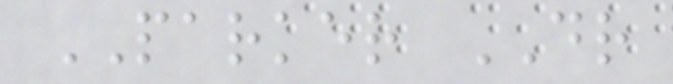PARKER DR
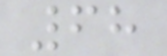68
